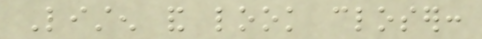Listen and look closer:
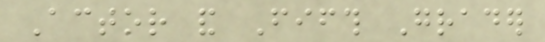Actor and Fifth Grader
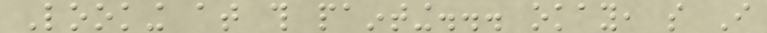Looking at this painting... okay, so I
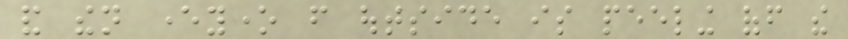and then everyone from outside is peeling off the
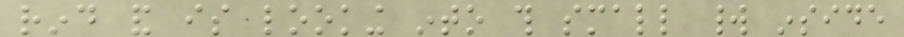rind and is looking into this small world inside
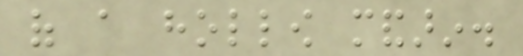of a hollow mandarin.
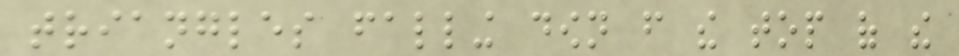triangles falling down from the top of the
